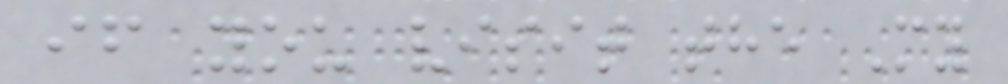if you visit the My
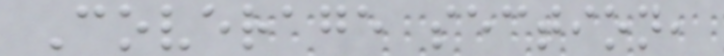Coverage section,
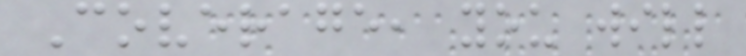Coverage, you will
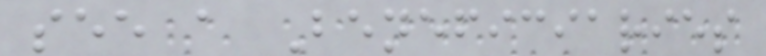see a Beneficiaries
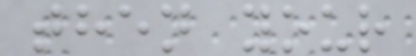then your
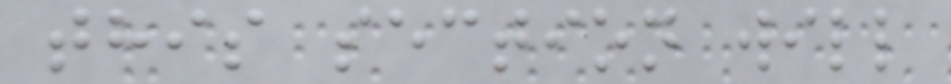this section will
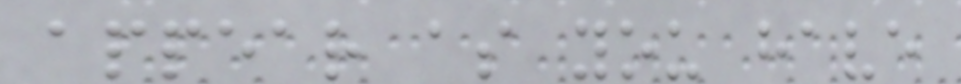appear as you have
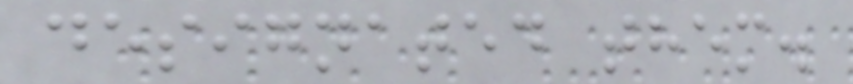designated them.
